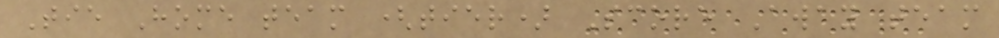Tie Home team (tier) Score Away team
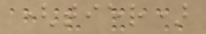(tier)
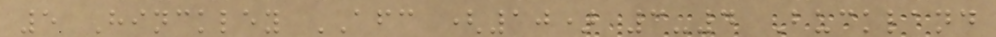5 Hinckley AFC (10) 3-4 Buckland
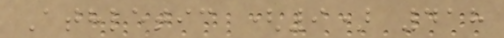Athletic (9) 418
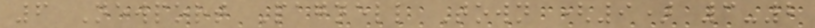6 Newport Pagnell Town (9) 3-2
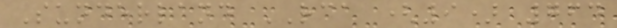Sunderland RCA (9) 764
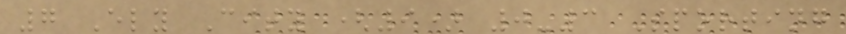7 Ely City (9) 0-3 Sporting
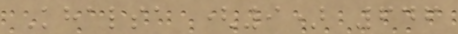Khalsa (9) 646
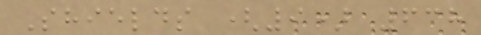Shields (9) 638
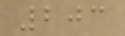203
